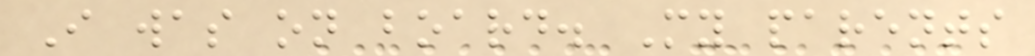I was on board. My parents
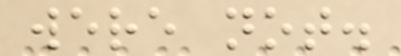were not.
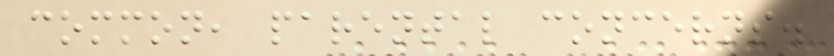common, parental concerns.
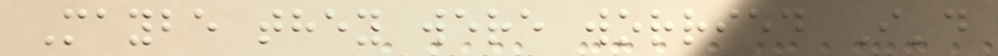Maybe they were worried I'd
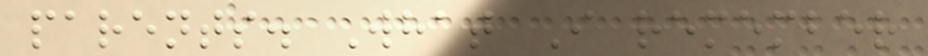parents. What I remember
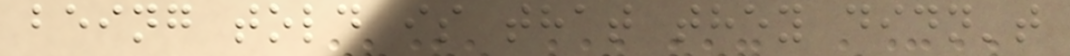being told is that they didn't
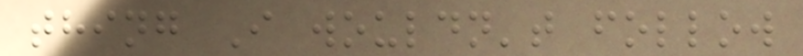thing I wouldn't follow
